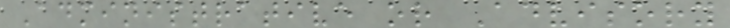Administrative or Advisory
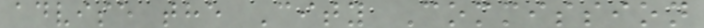advise the City Commission
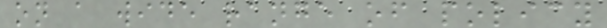on a wide range of policy
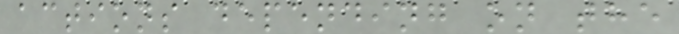actions depending on the
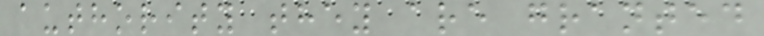authority they are granted
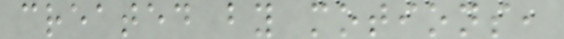created by motions,
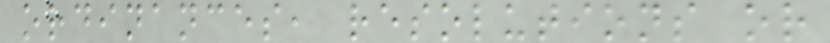ordinances, resolutions or
